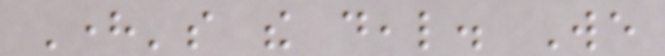Here's the deal. We
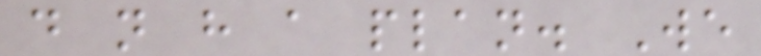do not have a plan. We
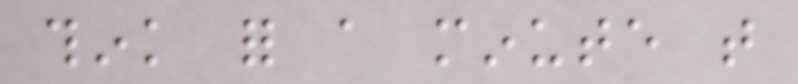think for a minute that
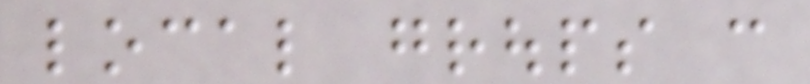local groups can
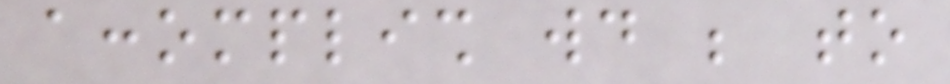accomplish would be to
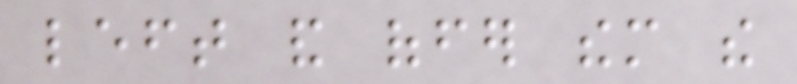left and offer them the
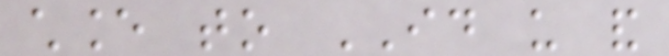chance to ID us and
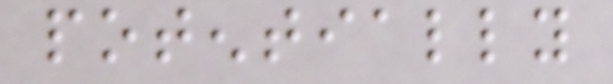potentially
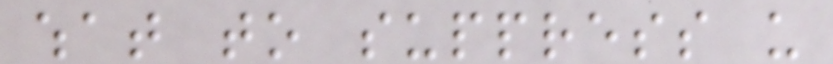what to suppress us
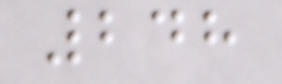248
